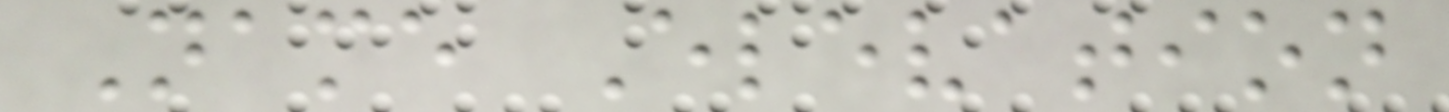Name Elevation
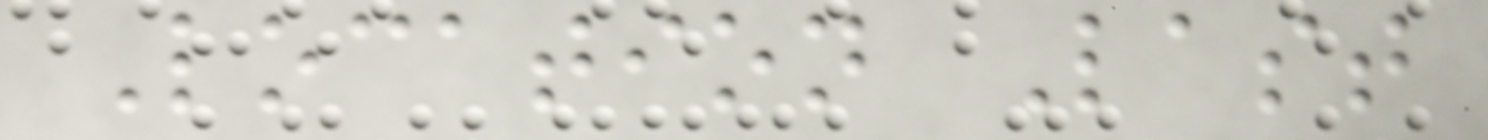Location Last
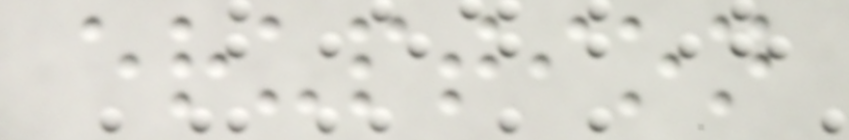eruption
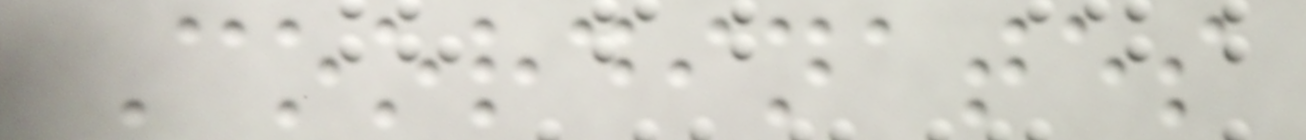Coordinates
